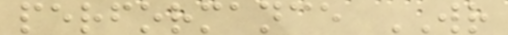performance WR
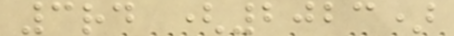3rd (2023)
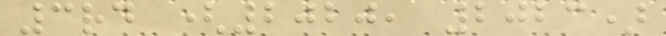3rd (2020, 2023)
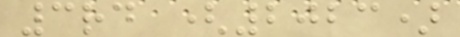3rd (2023)
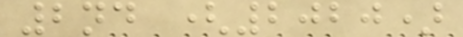2nd (2020)
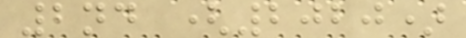2nd (2020)
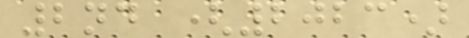2nd (2023)
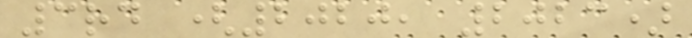3rd (2020, 2023)
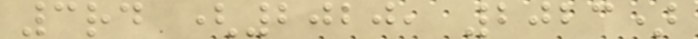3rd (2020, 2023)
